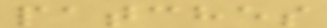patches
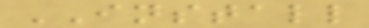INSTALL
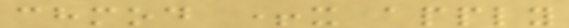chmod +x apply
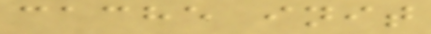cache init
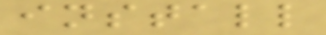install
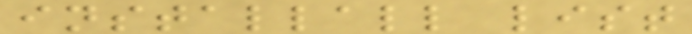installall list
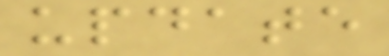update
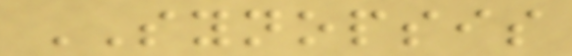SYNOPSIS
